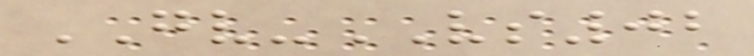GV-VS02
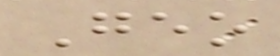Geo
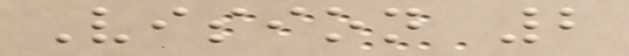Vision 2
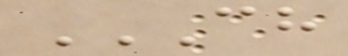CH
